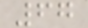67
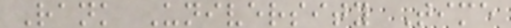Rank University Time
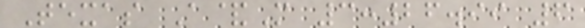Texas A&M 3:26.99 6
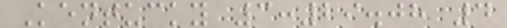Kentucky 3:29.08 4
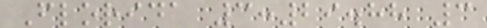Florida 3:29.88 3
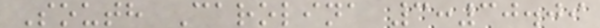South Carolina 3:30.09
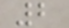2
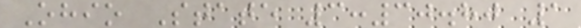Ohio State 3:30.80 1
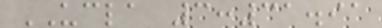UCLA 3:31.91
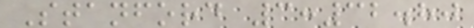Stanford 3:32.80
